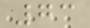73
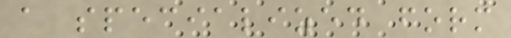a specialized form
